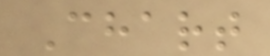Chart
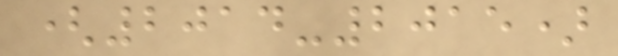(2014-2015)
